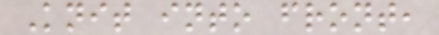Knit into front,
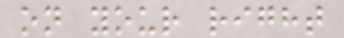on your right
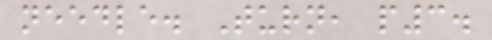needle. Turn, p3.
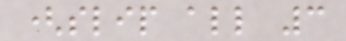(slip all 3
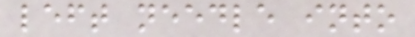left needle into
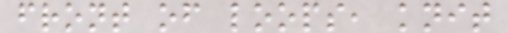front of loops, knit
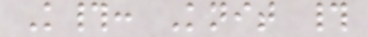K#: Knit #
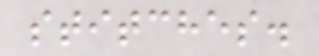stitches.
